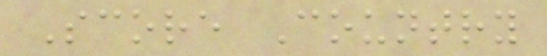Score Country
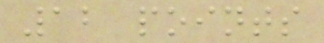12 points
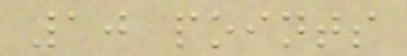10 points
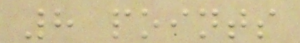8 points
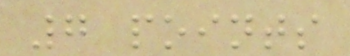7 points
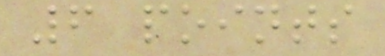6 points
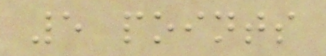5 points
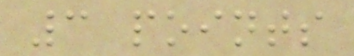3 points
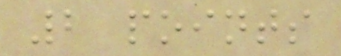2 points
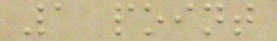1 point
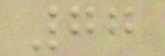77
